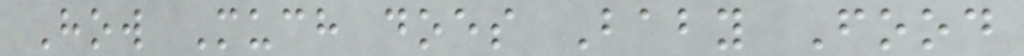How Much does Baby Food
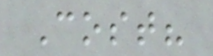Cost?
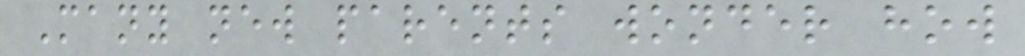Many new parents wonder how
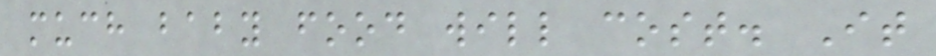much baby food will cost. It
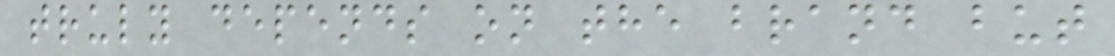truly depends on the brand but
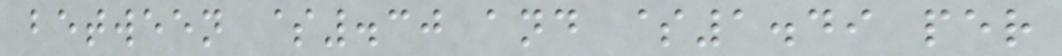between $.30 and $1.49 per
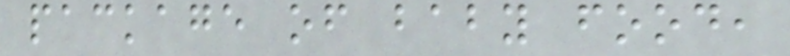package of baby food,
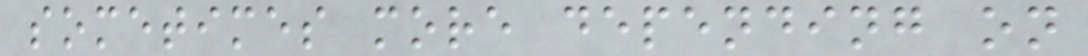sometimes more depending on
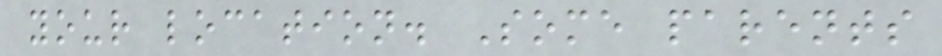your location. Some parents
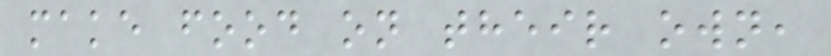make food on their own,
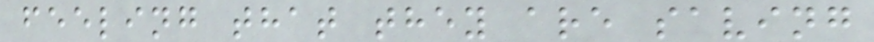feeling that they are saving
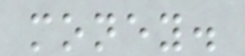money.
